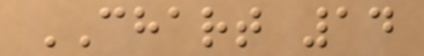CHART 14
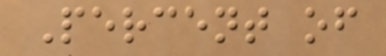Percent of
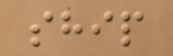ship
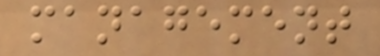management
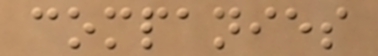companies
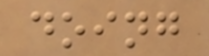doing
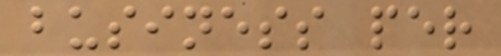business per
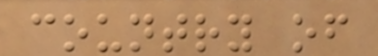country of
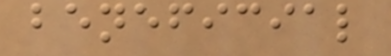beneficial
